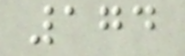174
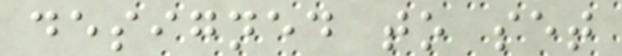designed to set
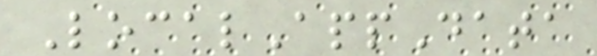LocalAppData
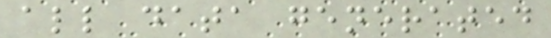all data generated
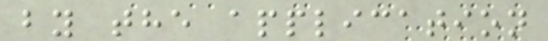by the application
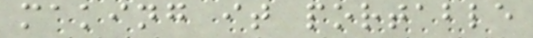making it portable
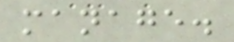manage.
